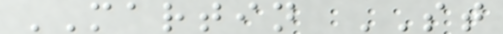MARTIN ST
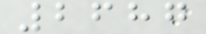2687
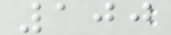100
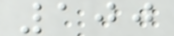100
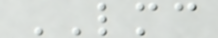LMC
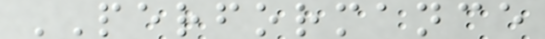PERFORMANCE
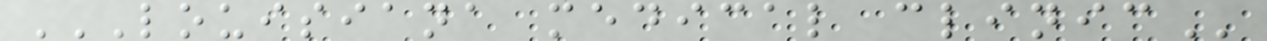LOUISIANA MEDICAL CLINIC
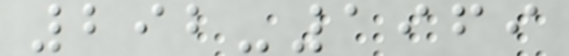292-1969
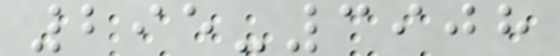295-3908
